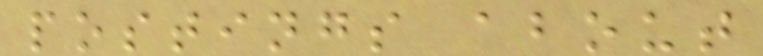postings about
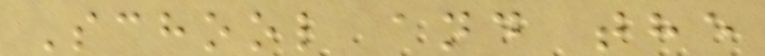School and the
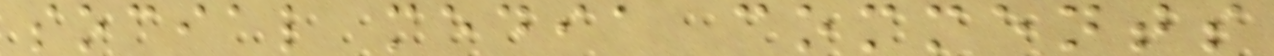social media comments
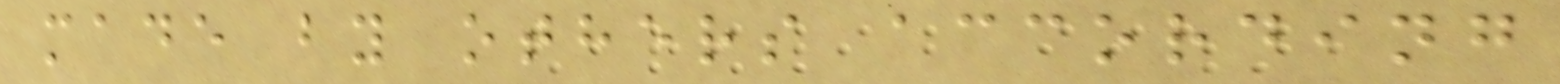made by others according
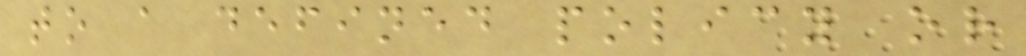to a defined policy or
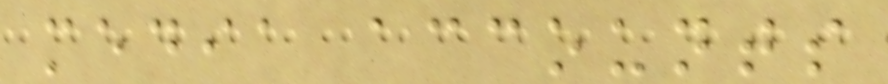media accounts
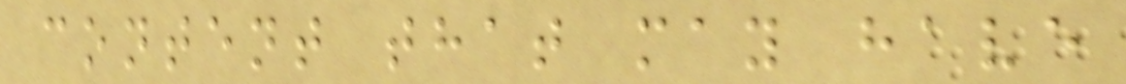content that may have
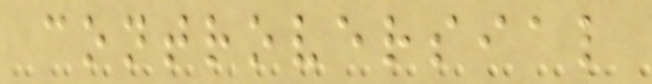controversial
